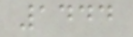1444
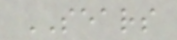SEARS
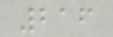216
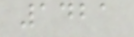1421
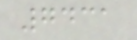7431
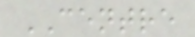CENTRE
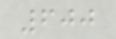600
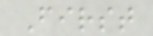First
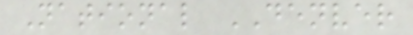National DENVER
